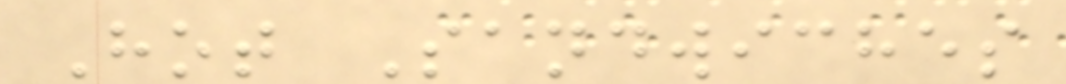Hot Sandwiches
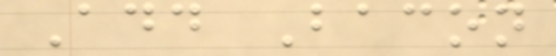Add Bacon
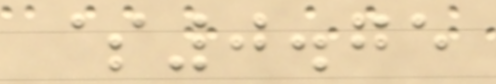$0.75
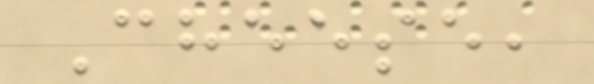Cheese,
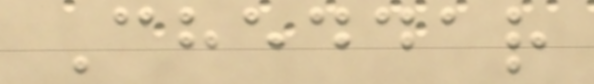Cheddar
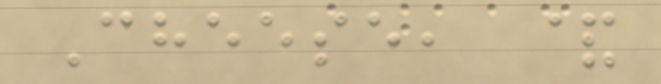Cheese, &
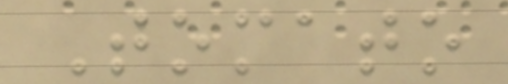Tomato
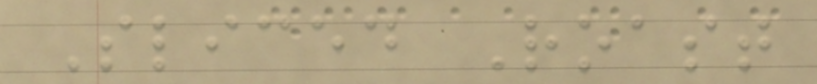Sliced Roast
